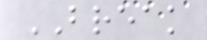BREAK
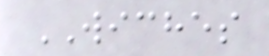WICHES
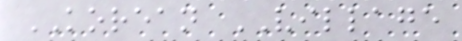KOREAN VILLAGE
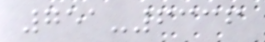751-6336
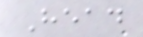Head
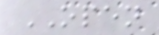OPEN
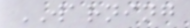WARNING
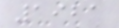1921
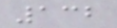132
